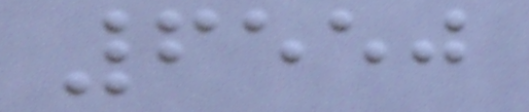6550
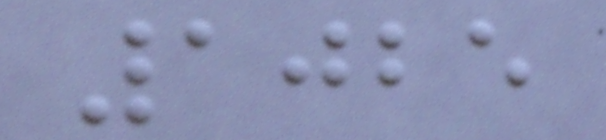1025
